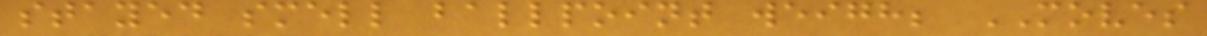stayed smell ballpoint weigh; MOVES
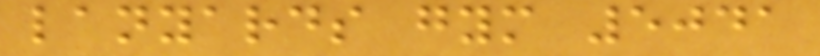lanyards gym 5041
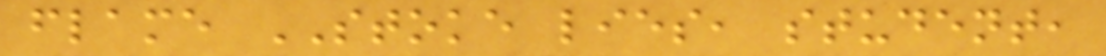flame STOKE lies, student,
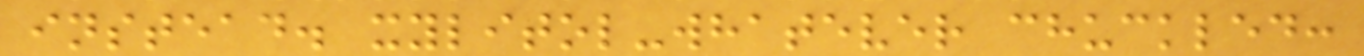instead. xylitol-whatever chuckled:
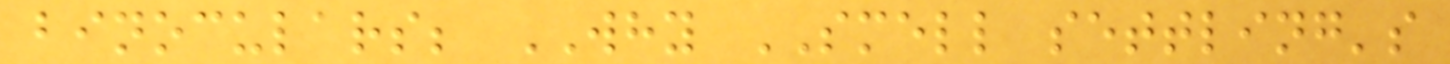binoculars; WHY SMELL settling's
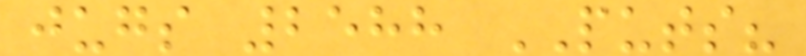jugs 2588 PUTS?
